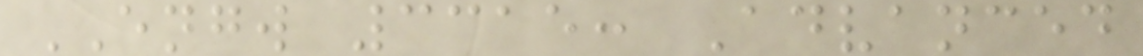ENGW 3315: Advanced
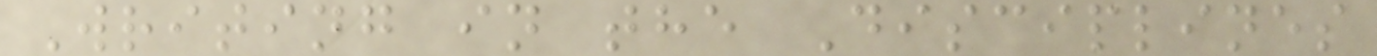Writing in the Disciplines
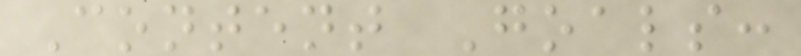Content Goals:
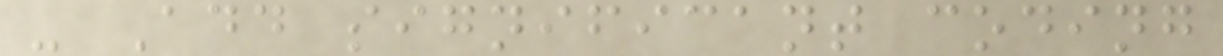- Add significant coding
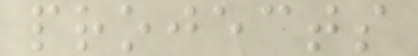projects
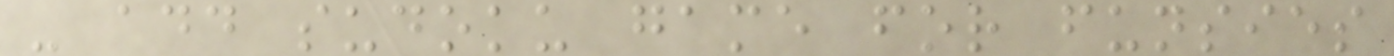- add sudoku game for funsies
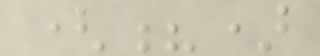(?)
